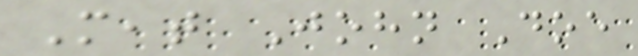Meat John Doe
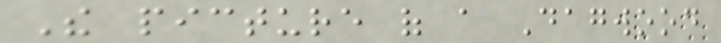The picture of a Dagwood
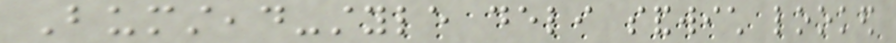Bumstead-style deli sandwich looked
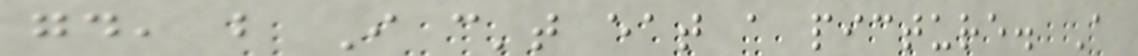good, but I can't eat a picture. A
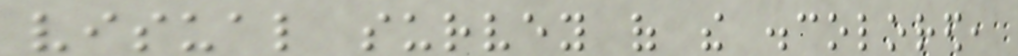visual survey of the discolored,
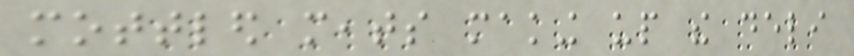mottled meats making up the deli
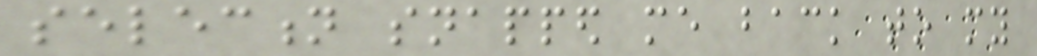selection snapped me back to my
